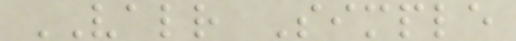VALR Simple
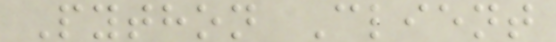Python Client
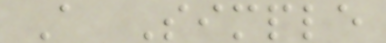A Simple
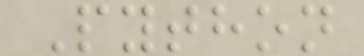Python
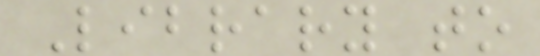Library to
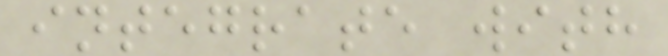integrate with
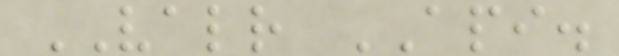VALR API.
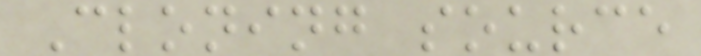Cloning source
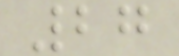27
